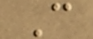C
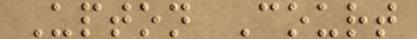Upton Court
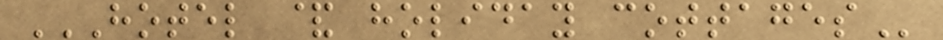HOTEL & HOLIDAY COTTAGES
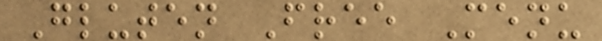Gluten Free Menu
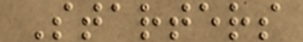Starters
